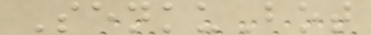SenkuBot
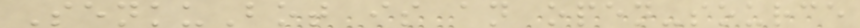SenkuBot is an open-source
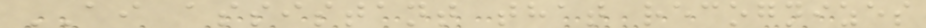AI assistant that recognizes
